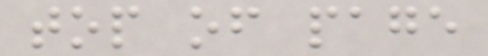top of page
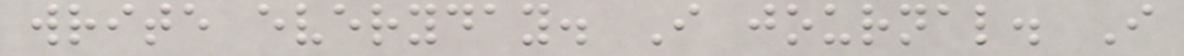write everyday. I journal. I
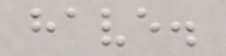have.
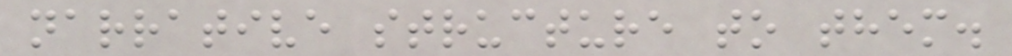narrative structure to them.
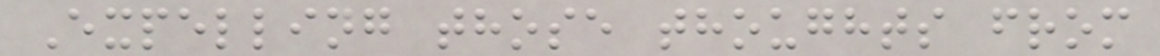Expelling those thoughts from
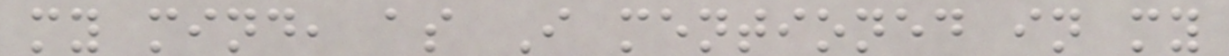my mind, as I mentioned in my
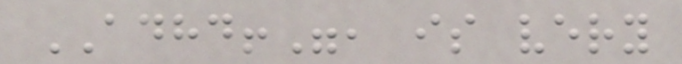ADHD!", is very
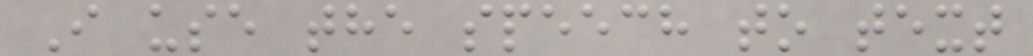I use the speech to text
